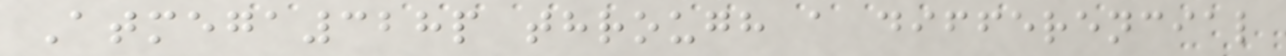Atmega328p through a differencial
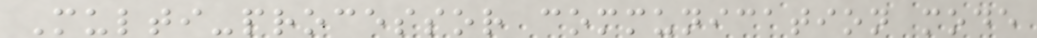Multi-processor communication mode
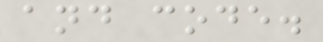and code.
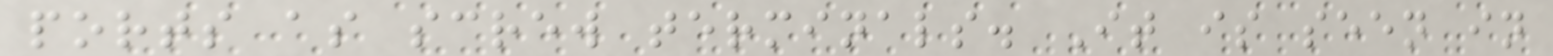ports as screw terminals. It is seen in
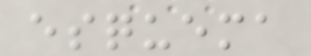esquema
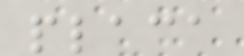placa
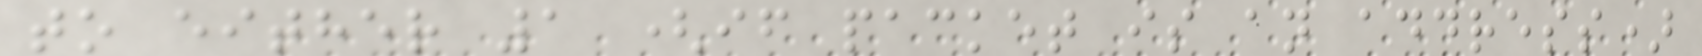to either 1 (if packet is an address)
